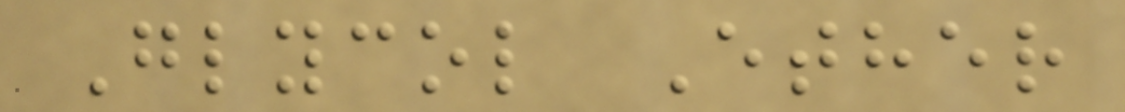Glycol Ether
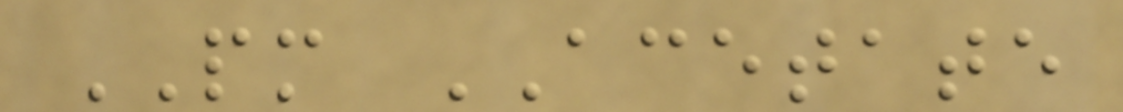PM ACETATE
